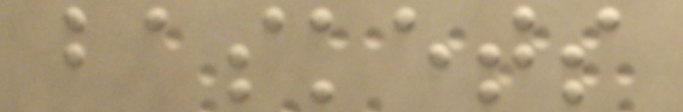baskets
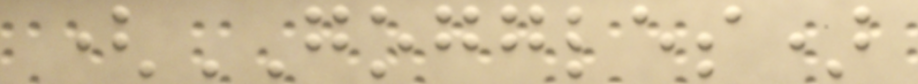(GOGGLES)
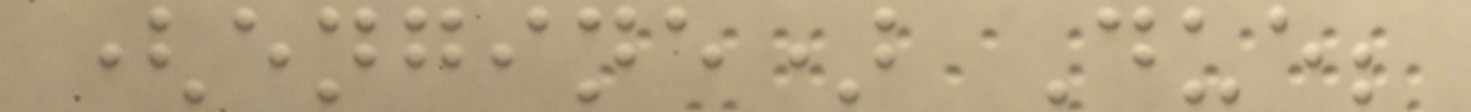(engine) Due;
